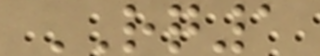RQ1
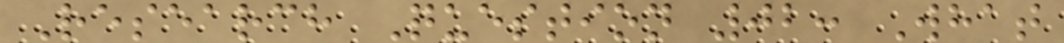Research Question 02: What
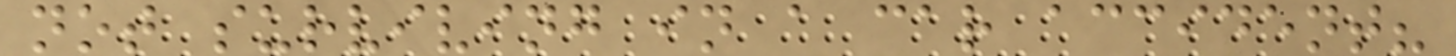not surviving in a car accident?
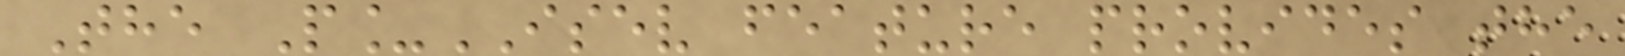The P_ISEV feature provides the
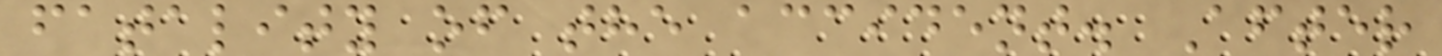fatality of the accident. After
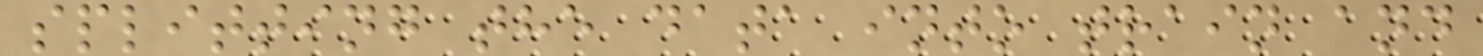splitting the data into train and
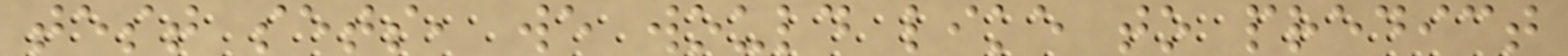test sets, we would like to predict
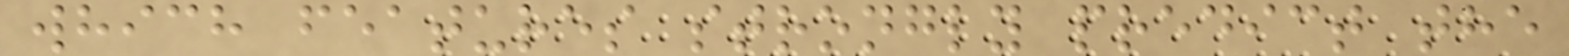which features strongly predict the
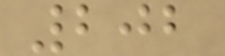202
